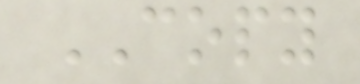COPY
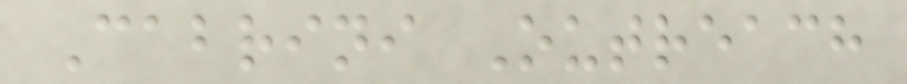Cabrini Outreach
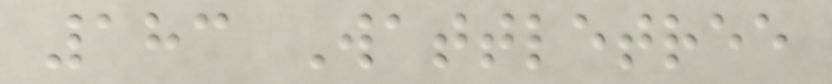183 Wattletree
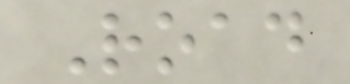Road
